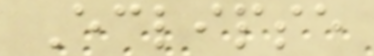Eclipse
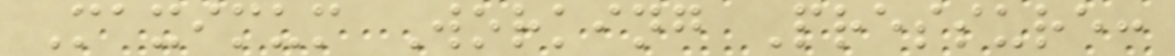Maximum Working Pressure:
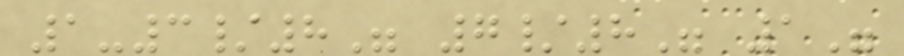1-3/8" 7/8" 1"
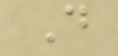D
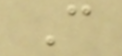C
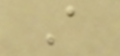A
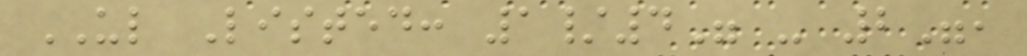UL Listed: 1/4" - 2",
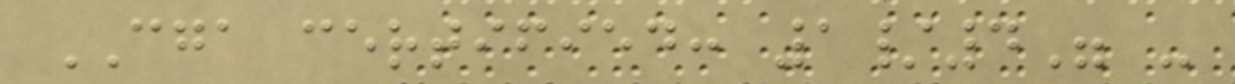CGA certified: 1/4" -
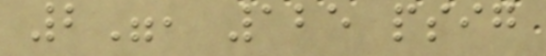2", 125 psig
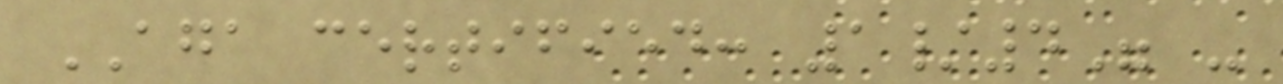AGA certified: 1/4" -
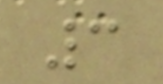3
